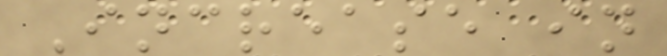Increase in
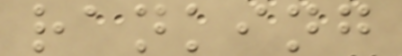ranking
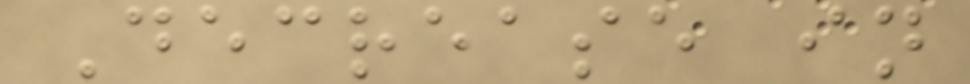Decrease in
